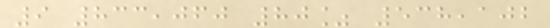9 833,060 80% 538,102
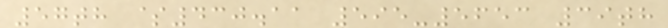57th $430.11 595-5653 39th
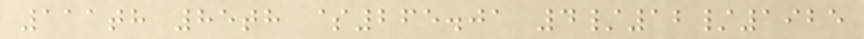111th 85th $265.01 4/12/1925
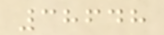38648
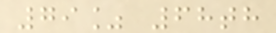79% 68th
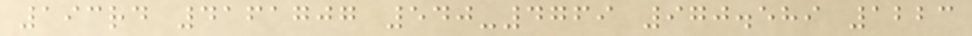193rd 4161707 540-4769 970.589 1223
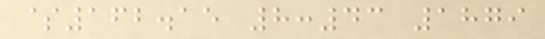$162.15 8:43 1879
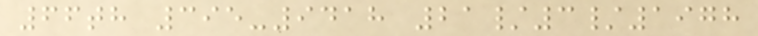66th 395-9418 21/3/1978
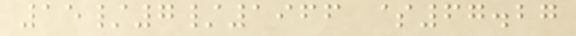15/7/1966 $67.27
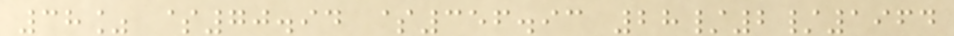38% $70.94 $356.93 28/2/1964
